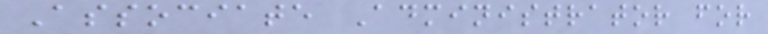Associate Administrator for
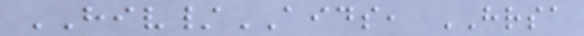HIV/AIDS, HRSA
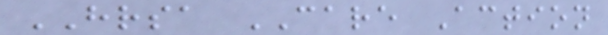HRSA CARE Action
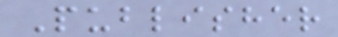Publisher
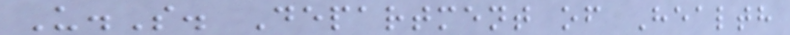U.S. Department of Health
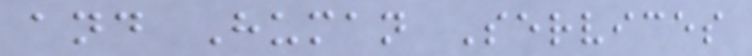and Human Services
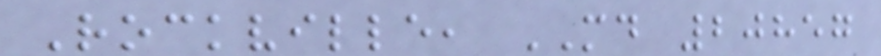Rockville, MD 20857
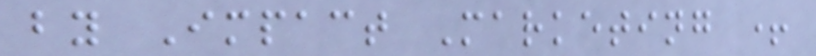by Impact Marketing +
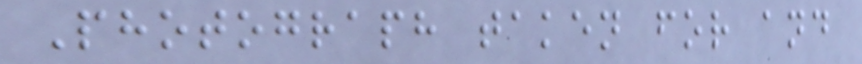Photograph taken for and
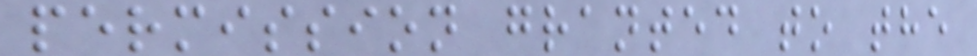permission granted to the
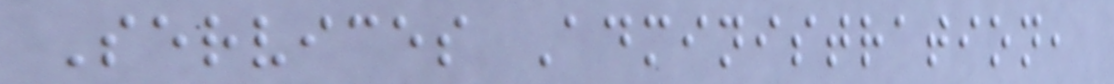Services Administration,
